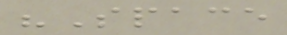"Space
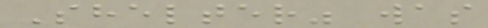Shelter" was
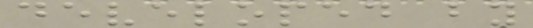developed by
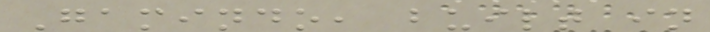Gamindo, built in
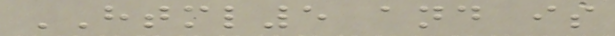HTML5 and is
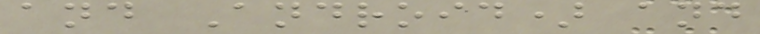and Android) and
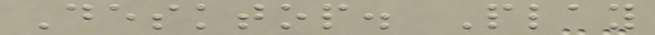Desktop. Play
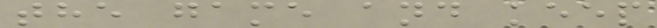the game and keep
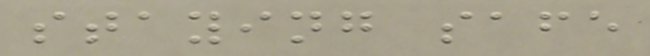staying safe
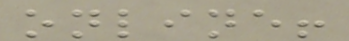online!
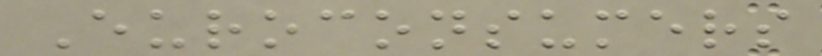Euroconsumers
